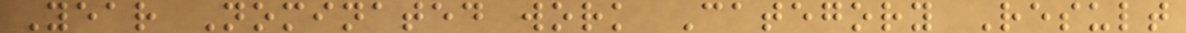Year Nominated work Category Result
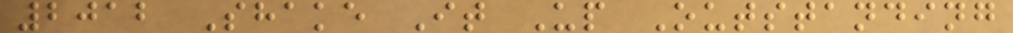2012 Shake It Up Outstanding
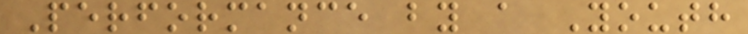Performance by a Youth
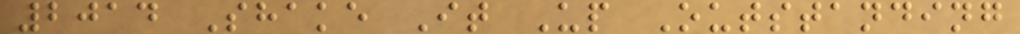2014 Shake It Up Outstanding
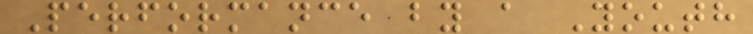Performance by a Youth
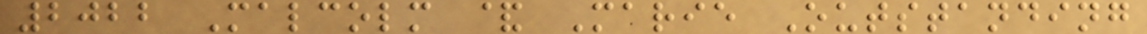2022 Malcolm & Marie Outstanding
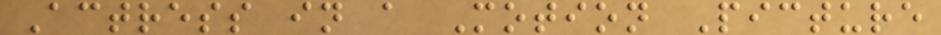Actress in a Motion Picture
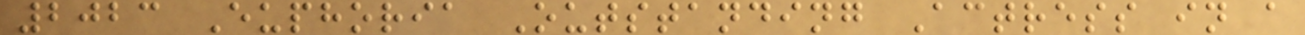2023 Euphoria Outstanding Actress in a
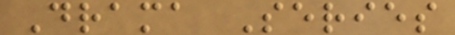Drama Series
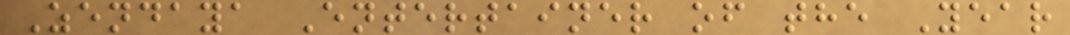Zendaya Entertainer of the Year
